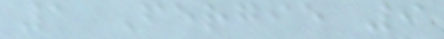1 Fergie 9
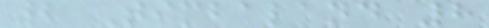2 Timbaland 8
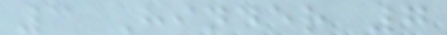3 Hinder 7
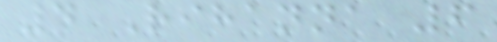4 Rihanna 6
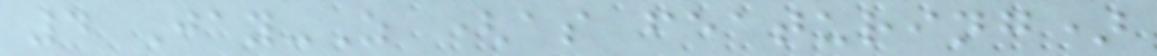4 Jay-Z (as featuring)
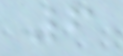6
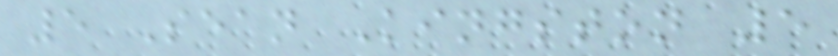5 Sean Kingston 5
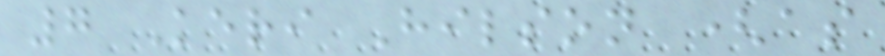7 Keri Hilson (as
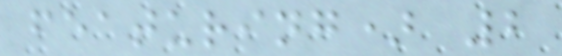featuring) 2
